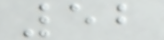52
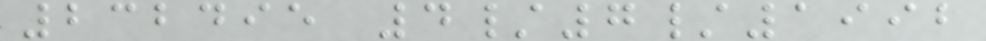232495 4/7/1992
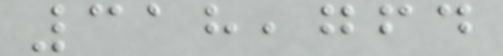318,764
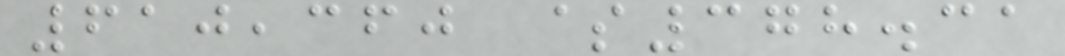610,360 $378.31
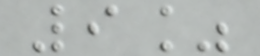9%
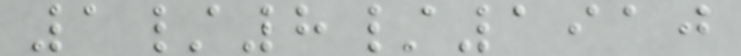1/8/1910
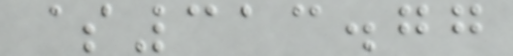$313.77
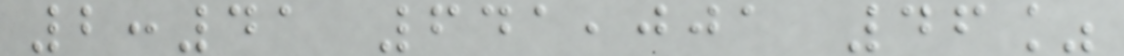2:41 641,001 46%
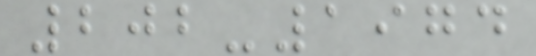202-1974
